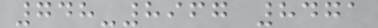748-8967 8471
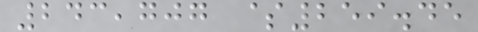243,707 $259.45
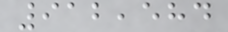912,584
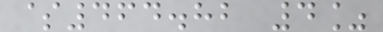$464.82 4%
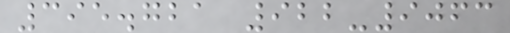395.721 922-9063
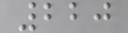220
